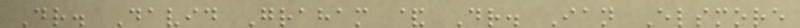Dr. David Graham & Dr. Ian Elsmore
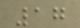17
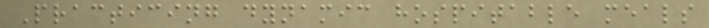Practicing dynamic hospitable meals
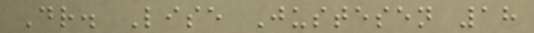Dr. Lise Justesen 18
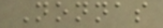Nonnas
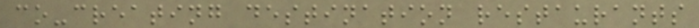co-creating destination restaurants
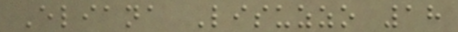Eliana Lisuzzo 18
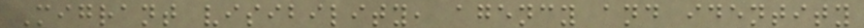Migrant visibility, agency and identity
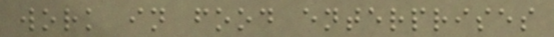work in food enterprises
